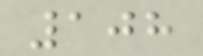108
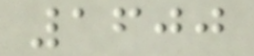1600
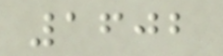1602
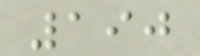190
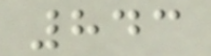843
